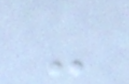-
